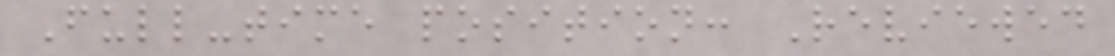Full-time position: Reviewed
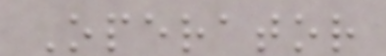Operator
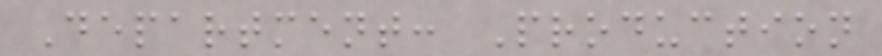Department: Production
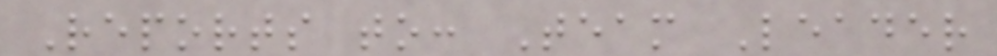Reports to: Team Leader
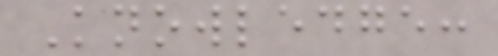Knowledge:
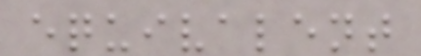equivalent
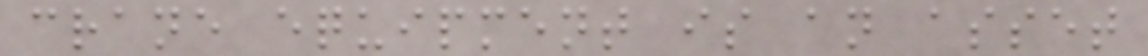crane equipment is an asset
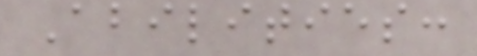Abilities:
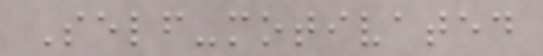Self-motivated
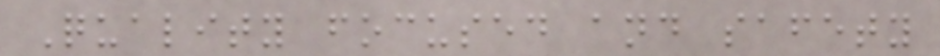Quality focused and safety
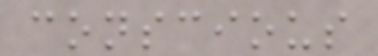conscious
